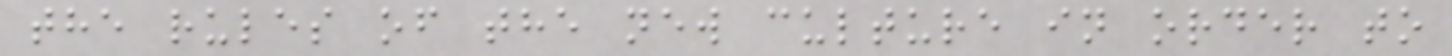the rules of the new culture in order to
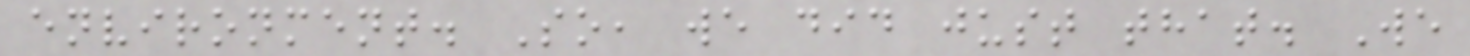environment. So, we did just that. We
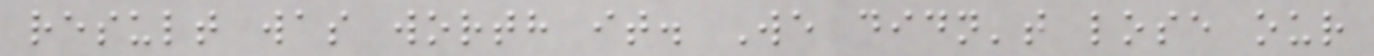result was worth it. We didn't lose our
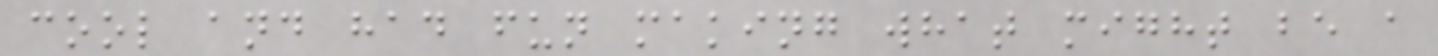cool and had fun making what might be a
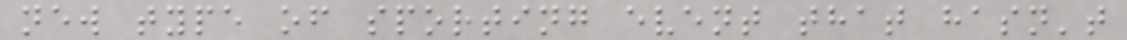new type of sporting event that hasn't
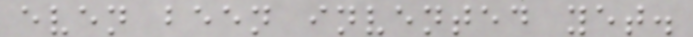even been invented yet.
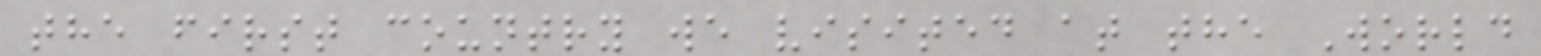the first country we visited at the World
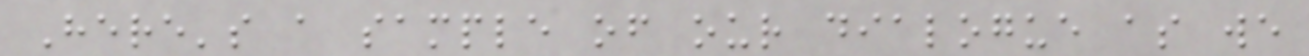Here's a sample of our dialogue as we
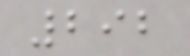292
